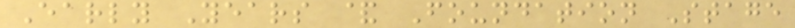Early Years & Foundation Stage
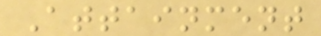Attainment
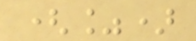(%)
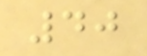40
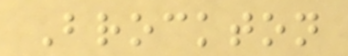Brockton
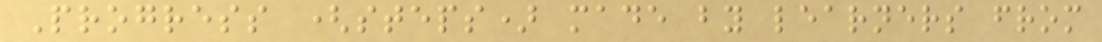Progress (steps) made by learners from
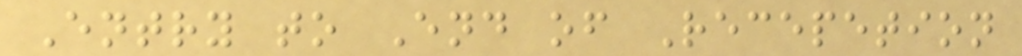Entry to End of Recepetion
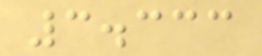3.333
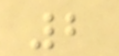2
